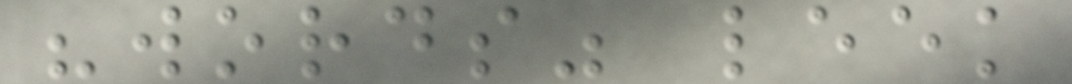"words" leek
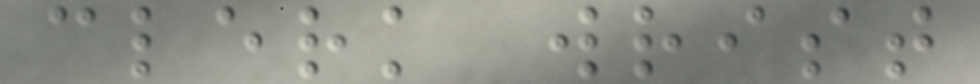clerk wrist
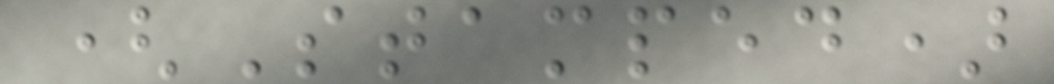(Stamped)
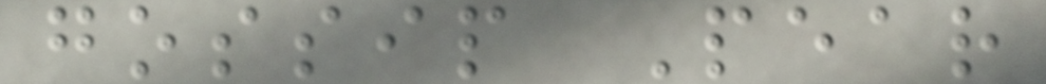gossip Pear
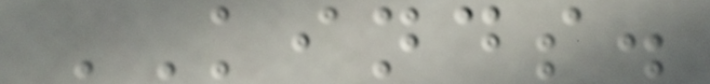KINDS.
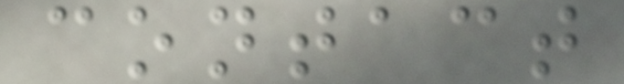contact
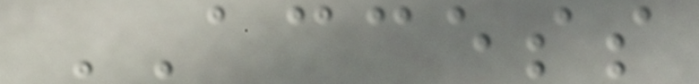ACCESS
